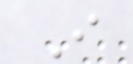I
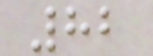82
